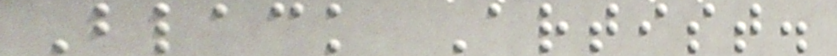Black Artist.
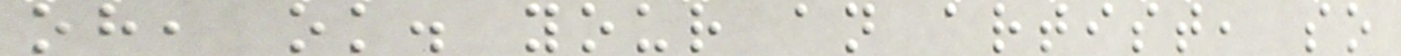oh, ok. your an artist, so
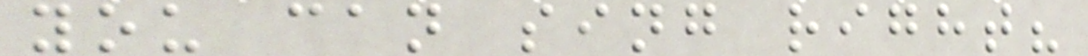you can sing right?
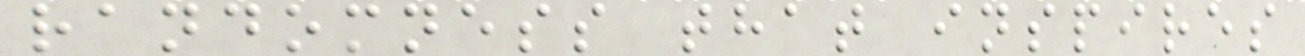randomness that inspires
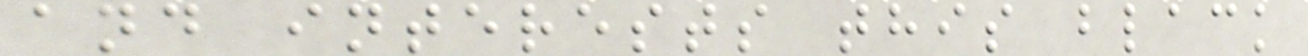and interests this black
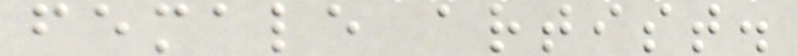female artist.
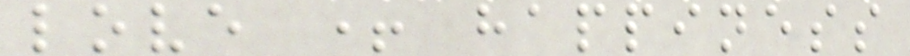love + happiness
